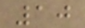10
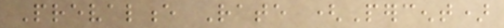Prevalence Rate (Percent)
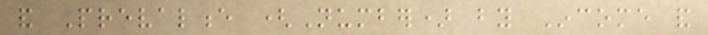and Prevalence (Number) by Income and
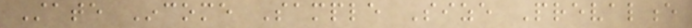State Income Sample Size Prevalence
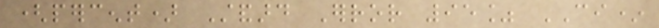(percent) Standard Error 95% CI*
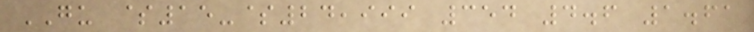GU $15-$24,999 354 4.6 1.61
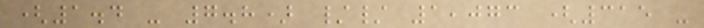(1.4 - 7.8) // 1,073 (315 -
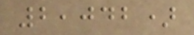2,042)
